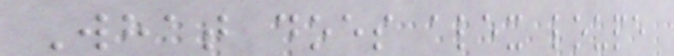What does alex loupe
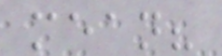mean?
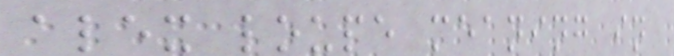alex loupe meaning in
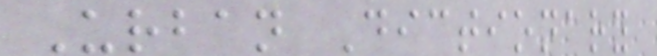Urban Dictionary
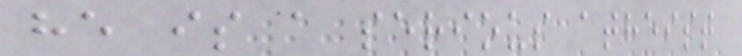he is a serious atheist
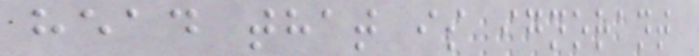head that is ignorant
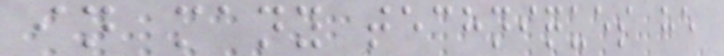in many techniques he
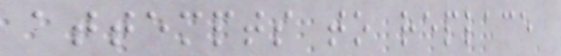attempts to replace
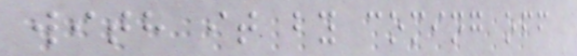with it by coming off
